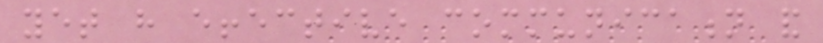yet have effective communication and
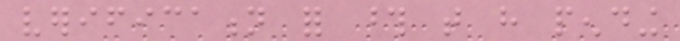verification for those that have pending
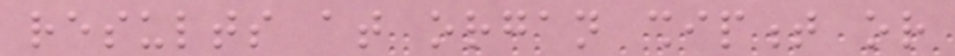results at organ shipment or
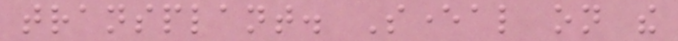transplant. Several on the
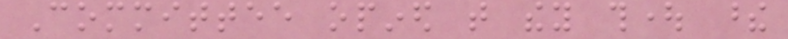Committee opined that they thought these
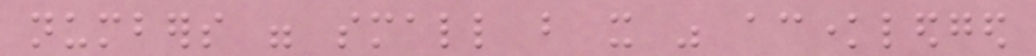numbers were small but it was acknowledged
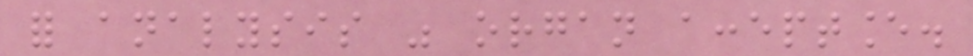for analysis was organ acceptance.
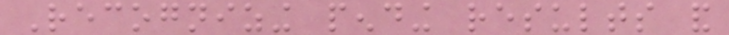Recognizing pending results and
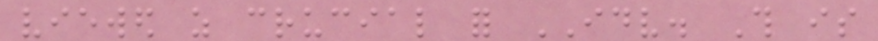viewed as crucial for IDV. This is
